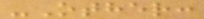-Other:
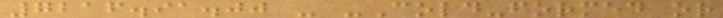7216.91.00 - -Cold-formed or
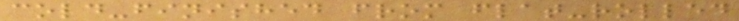cold-finished from flat-rolled
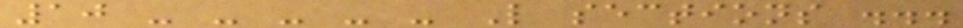10 - - - - - L sections ...
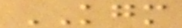KGM
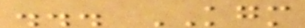... KGM
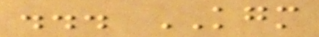... KGM
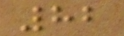82
